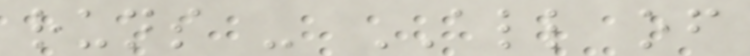runs - ALL of
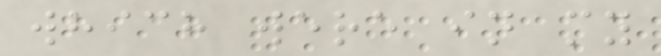which were in my
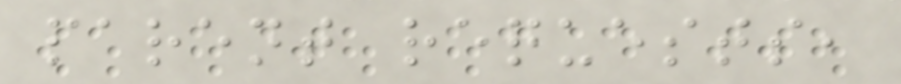parent requests,
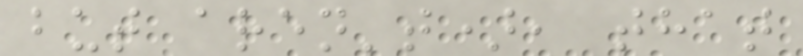but aren't), that
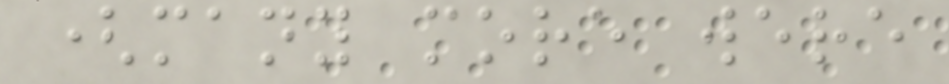(many more were
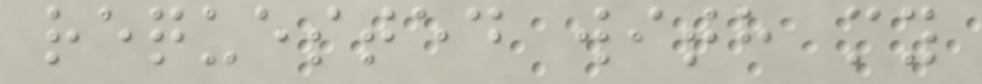requested with my
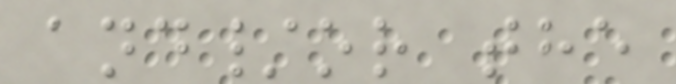and/or the
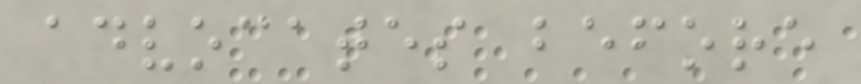advocates before
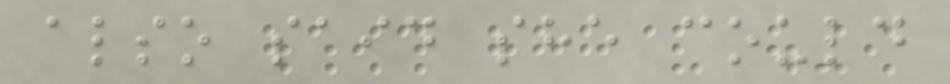also said she could
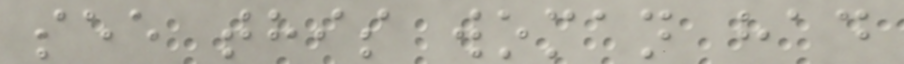see this woman had
